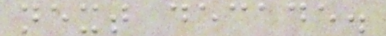next decade.
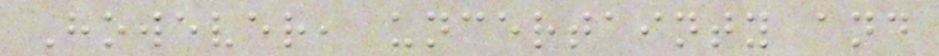However, uncertainty and
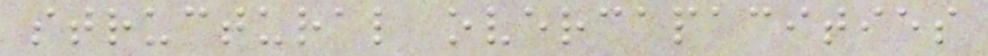structural overcapacities
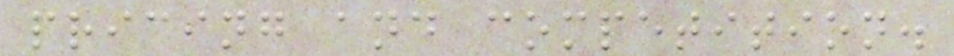pricing and competition.
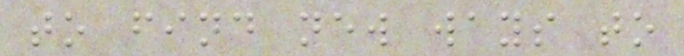to find new ways to
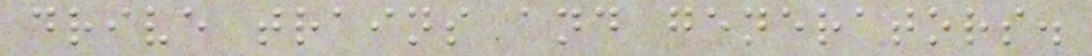drive trains and generators.
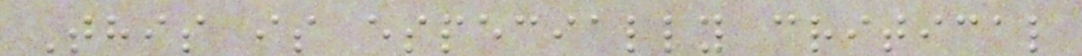This is especially critical
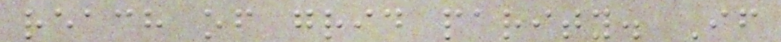reach of grid parity. If
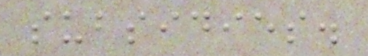subsidies.
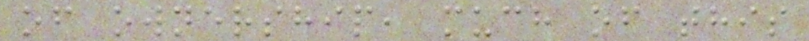of ownership, much of this
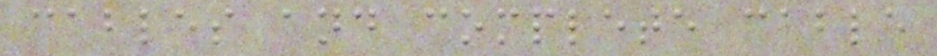cables and complete cable
